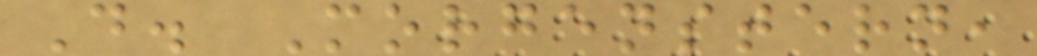D. Morgenstern,
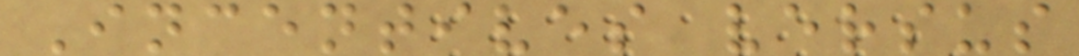Incentives versus
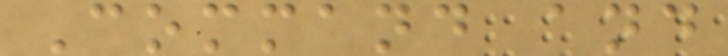Command and
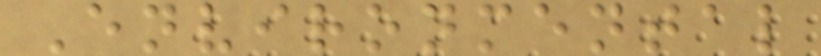Environmental
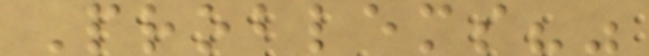Problems?"
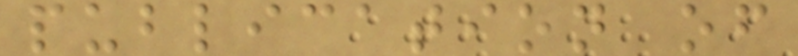publication of
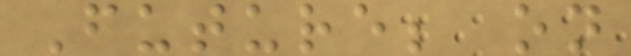Future; on
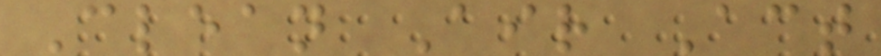Clean Air Act
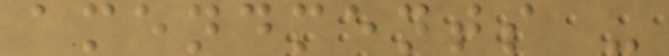amendments -
